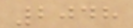2048
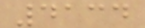4134
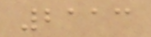2113
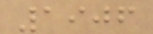1906
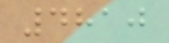4810
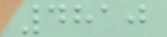4810
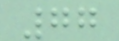77
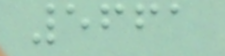5661
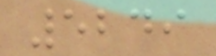5249
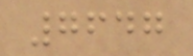7647
